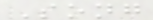Song
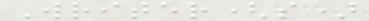Writer(s)
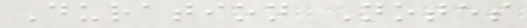Duration Notes
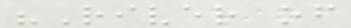"River of
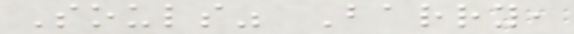Souls" Barry,
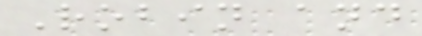Robin and
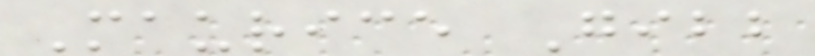Maurice Gibb
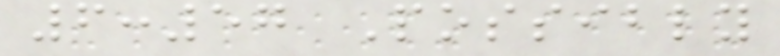6:57 Possibly
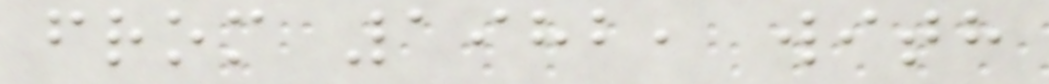from 1982, with
